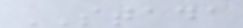STADA
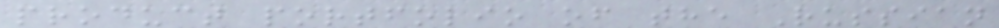product portfolio of the Russian
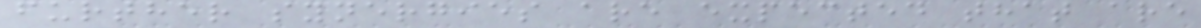further synergies are expected that are
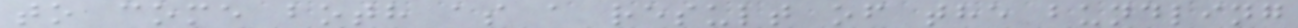to come both as a result of the bundling
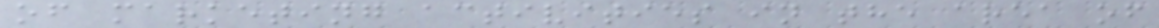of marketing activities in the area of
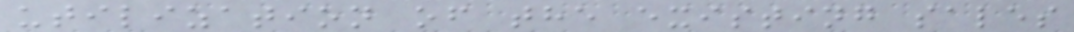utilization of the existing sales
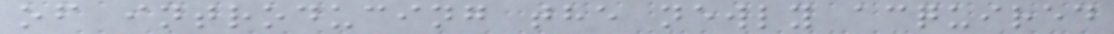of introducing the newly acquired
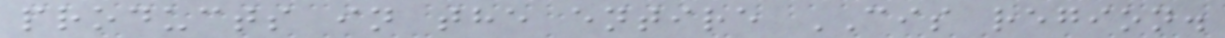products in the entire CIS region.
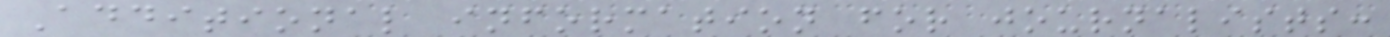Additional information for journalists:
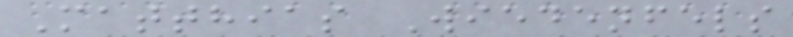Matthias Wiedenfels
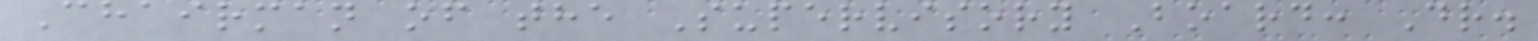Chairman of the Supervisory Board: Dr.
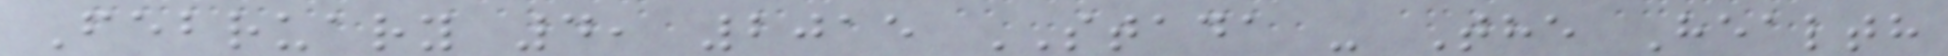February 4, 2015 STADA - The Health
